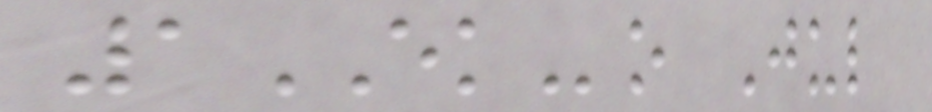1EKo Jul
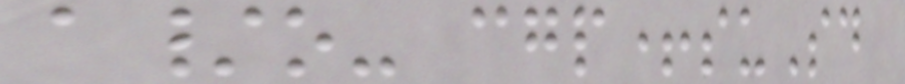a/o- cgp+suSd
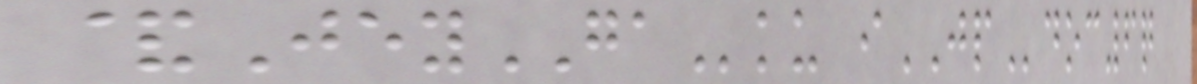&JeyGAku iJPdoc6q
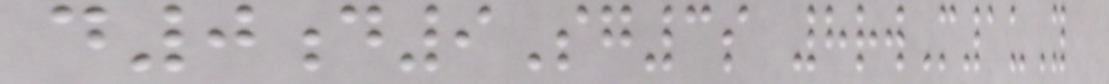d0d9Sg3s 8rwM1uY
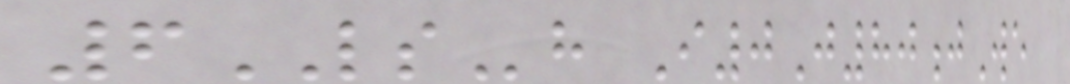6LSh I0J80jWe
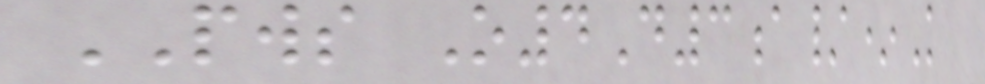PWS O4D3a/*K
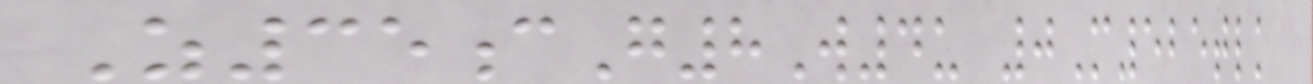Z35cG8W4u 0M525tlk
